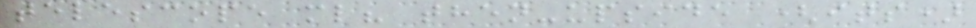telescope ml? then-upside (its)
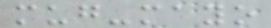mug-mayo
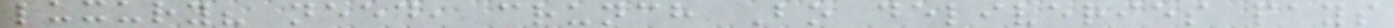luxury? need, crunch Bo deliveries pays
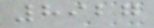8927
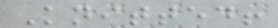Knitted!
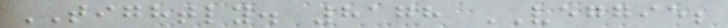TIGHTLY. 8178 VEGGIE;
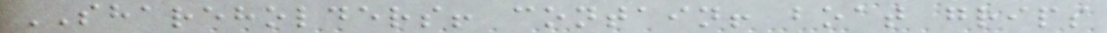SHAREHOLDERS! contain! boat grips
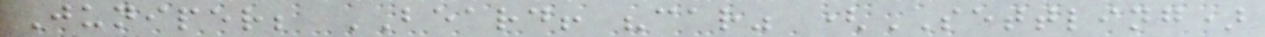Juniper; BEARD! "car" (SETTLING)
